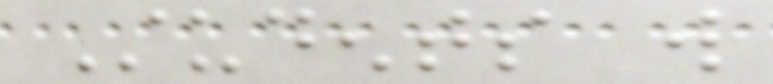Students will
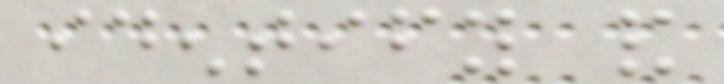identify and
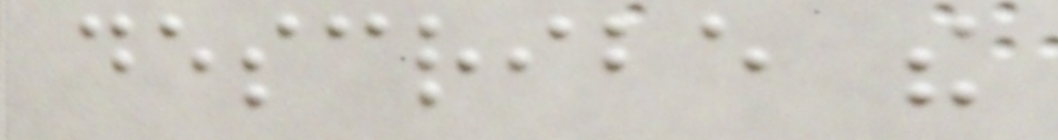describe the
